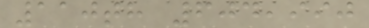110th 604,990
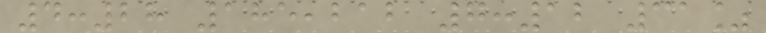4:28 185,212 7:12 31%
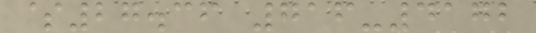$27.36 716-4172
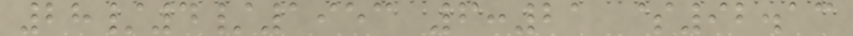28/4/1953 6:21 $92.13
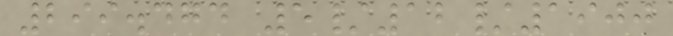299.474 5/12/1900
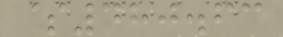$480.63
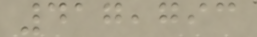417,793
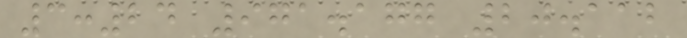3:24 971.177 20.112
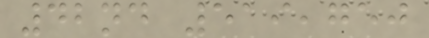42nd 519,750
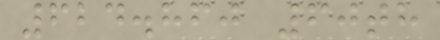624.860 60th
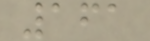161
